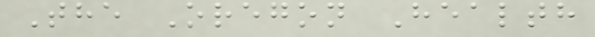The Oregon Health
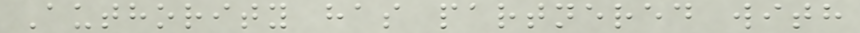Authority has partnered with
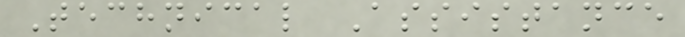Technical Assistance
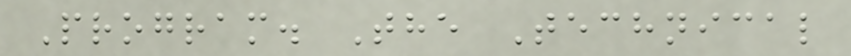Program. The Technical
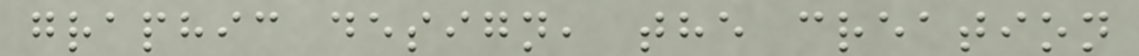graphic design, the creation
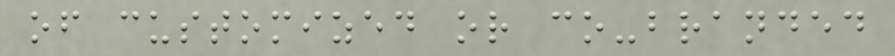of customized or co-branded
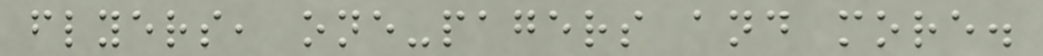flyers, one-pagers and more.
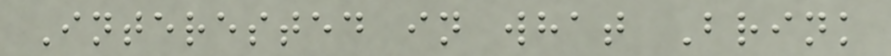Interested in what Brink
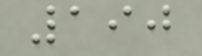190
